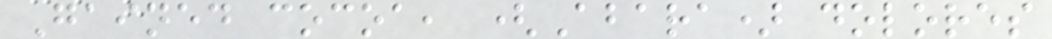Gained cocoa, (Abara) dolores
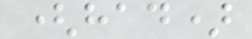(had)
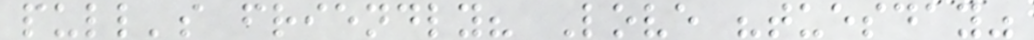pull's friendly? Love "tuesday"
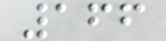166
